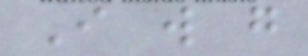I will go
